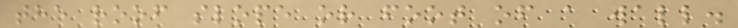the roof slope or foot of a wall.
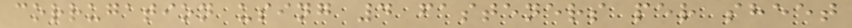corrugation using 4 fasteners per sheet
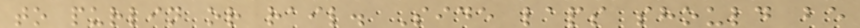to purlin or rail. Side laps should be
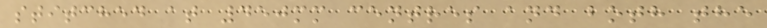stitched at 450mm centres and both the
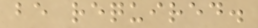be required.
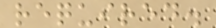required.
